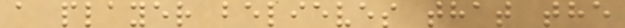a player believes that the
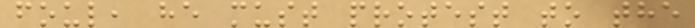foul, he must protest to the
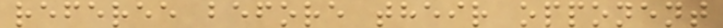referee before their opponent
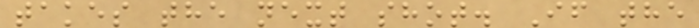takes the next shot. If the
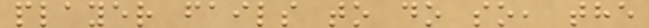player fails to do so, the
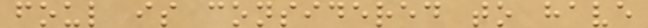foul is considered to have
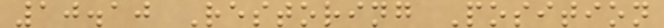10.10 Restoring Position
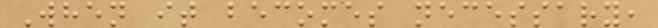When it becomes necessary,
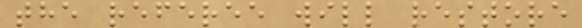the referee will restore
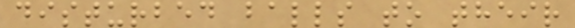disturbed balls to their
